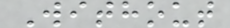Without
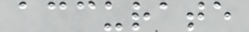accurate
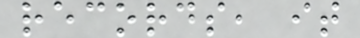records, it
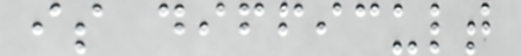is difficult
